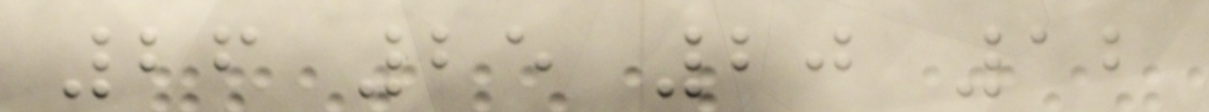26 25 20 12
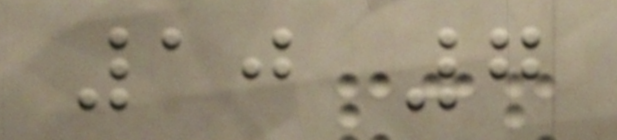10 7
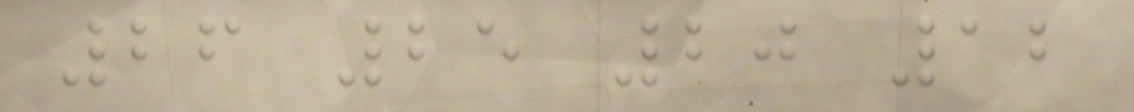26 25 20 12
